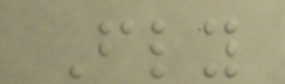Fly
